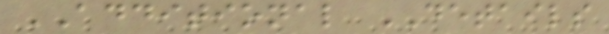ADDITIONAL DETAILS
